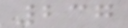237
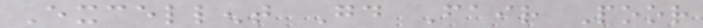Excellent Good Fair Poor
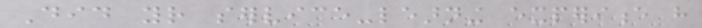Did your service-learning experience have
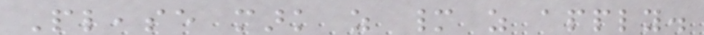Please mark as many as apply.
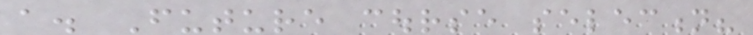a. Future course selection?
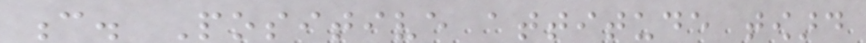c. Positive attitude toward
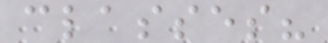classes?
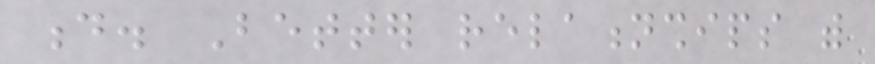d. Better relationships with
